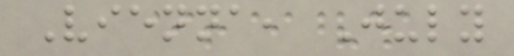Vienna, July
